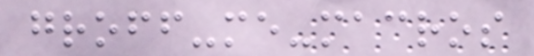groff-me-macros
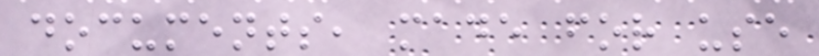documents, made for use
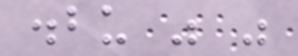.bu " "
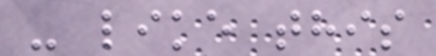- like this
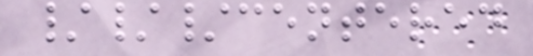///centered
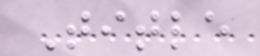Title
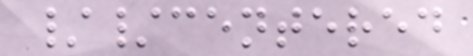//centered
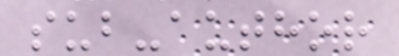sub-author
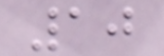10
